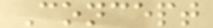Concept
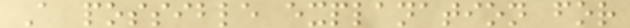A possible explanation for
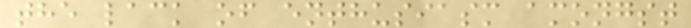the lack of enthusiasm amongst
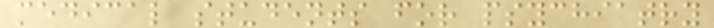medical students for psychiatry
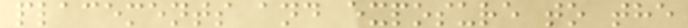placements and exposure to the
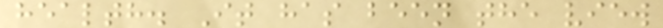health. It has been the view
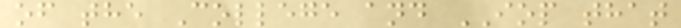of the College and IOP that
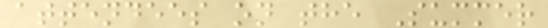attendees on the Summer
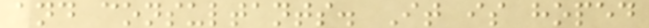and consultants. It is hoped
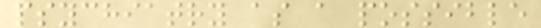psychiatry as a possible
